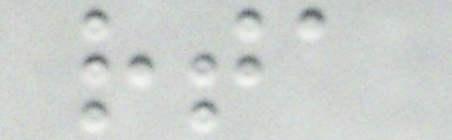rta
